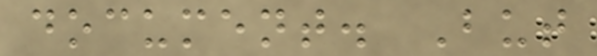document. But
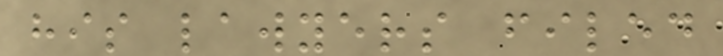his lawyers filed
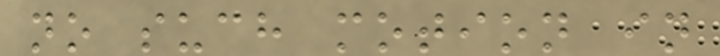no such motion in
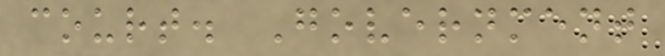court. Government
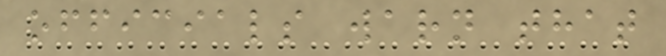officials warn that
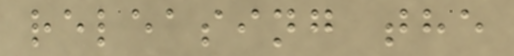releasing the
